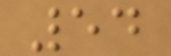54
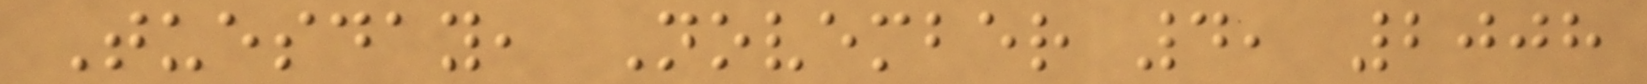Tuesday, November 4, 2008
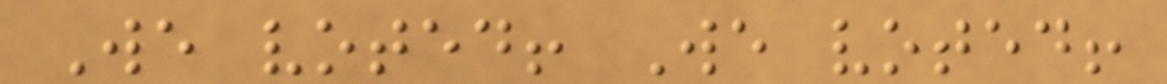We voted! We voted!
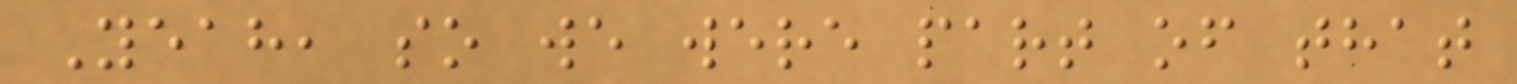Yeah, so we were part of that
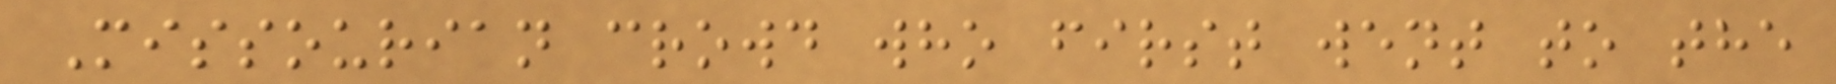Missourian crowd who first went to the
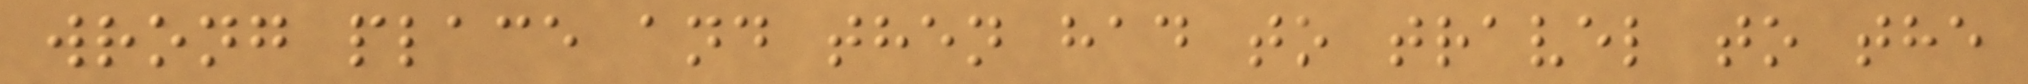wrong place and then had to travel to the
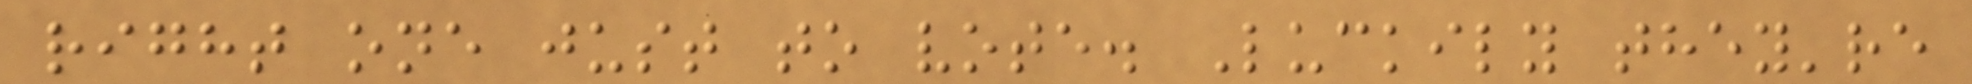right one just to vote. Luckily they're
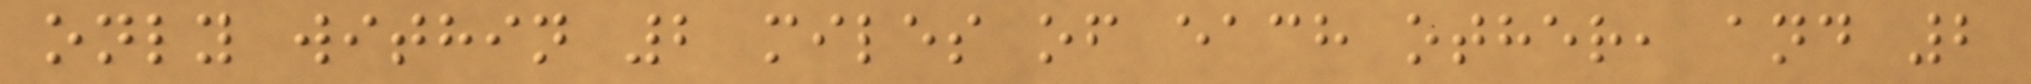only within 2 miles of each other, and 2
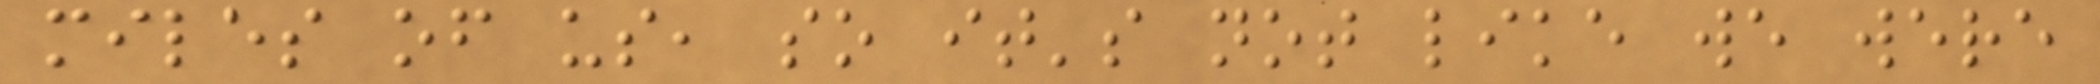miles of us, so it's not like we were
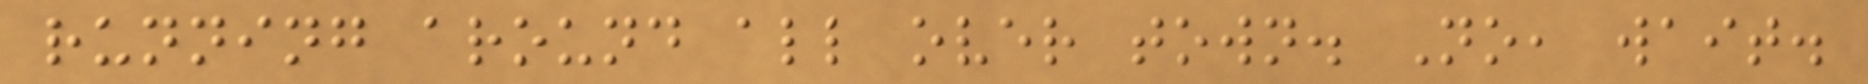running around all over town. No, wait.
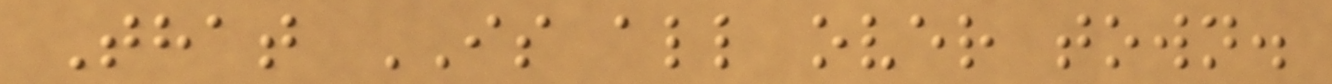That IS all over town.
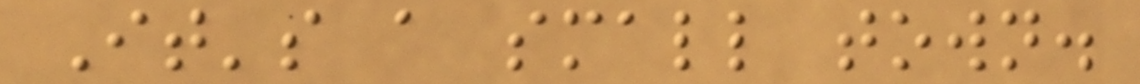It's a small town.
